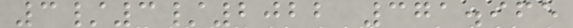3/3/2022 371.965
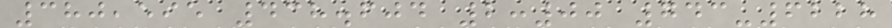380,595 438.604 2:00 743-6228
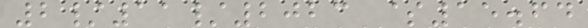2/11/2023 $15.64
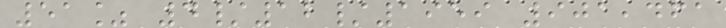51% 4/12/1959 901,461
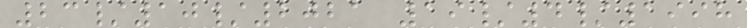23/10/2021 19/4/1998
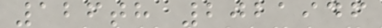126th 2021946
